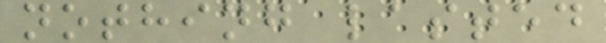nothing lasted
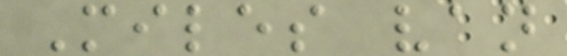Miles van
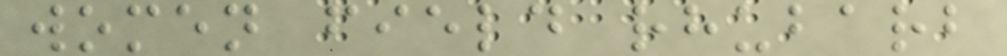women field rhubarb
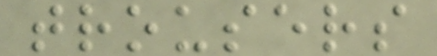trousers
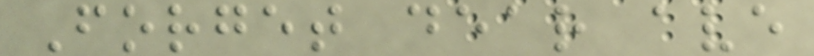Forget dear ave
